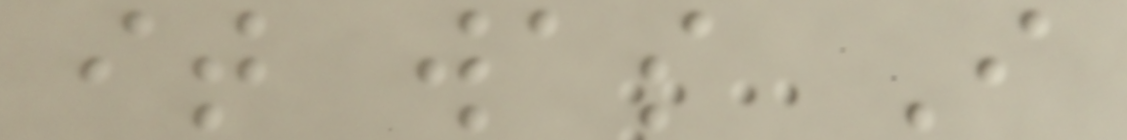it was I
